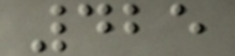425
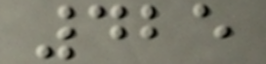425
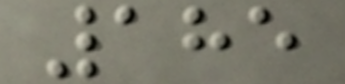185
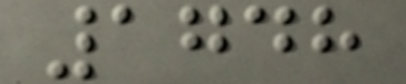1748
